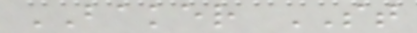BAKER ST
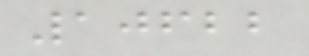10622
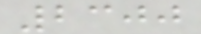2300
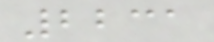2231
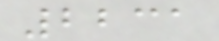2231
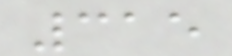315
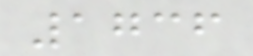1736
